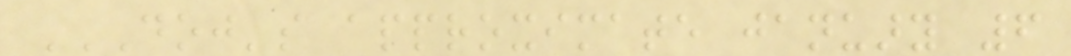DOJ'S APPROXIMATE JANUARY 6
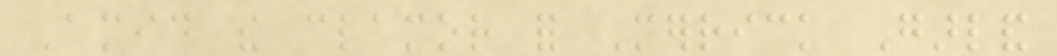Amid the clamor for Merrick Garland
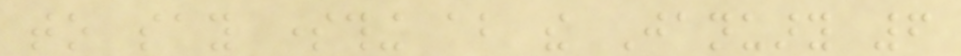to say something about the January 6
